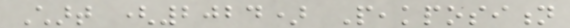Chart (2024) Peakposition
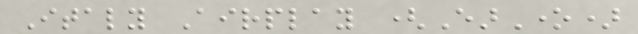Italy Airplay (EarOne)
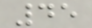45
